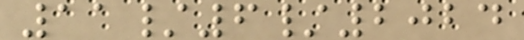11/6/2024
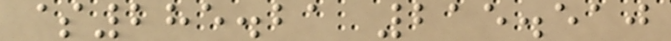$285.21 215.510
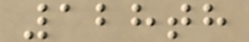128th
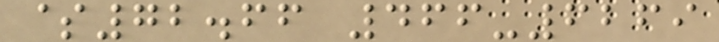$72.66 466-6269
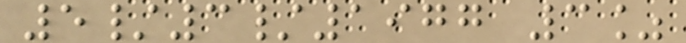5/3/1977 3%
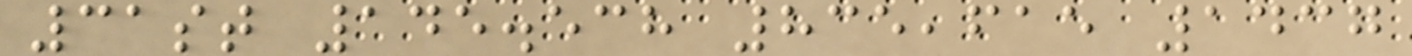31st 145.538 835,615 1437
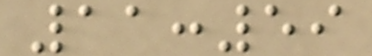11:59
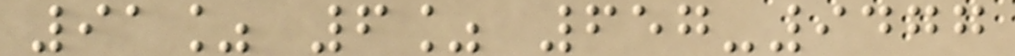91% 6% 657-9477
